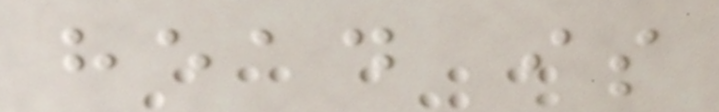head is
